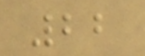22
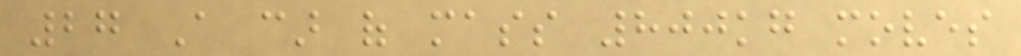27 A car of mass 800kg moves
